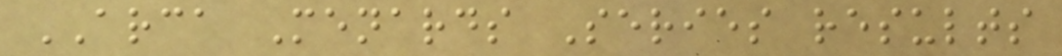ARCA Menards Series results
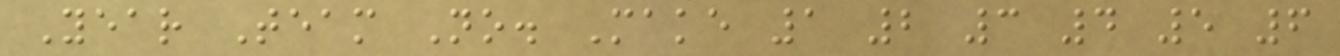Year Team No. Make 1 2 3 4 5 6
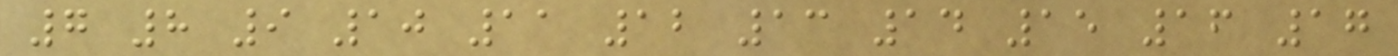7 8 9 10 11 12 13 14 15 16 17
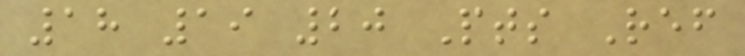18 19 20 Pts Ref
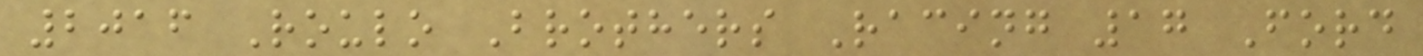2016 Roulo Brothers Racing 17 Ford
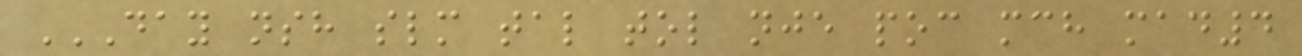DAY NSH SLM TAL TOL NJE POC MCH MAD4
